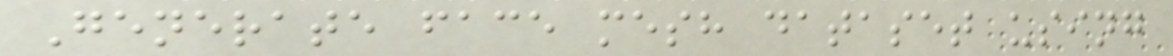Generate face mesh dataset using
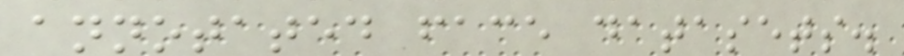annotated face datasets.
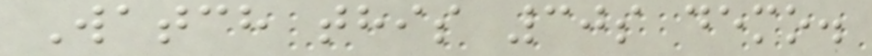Watch this 30s demo.
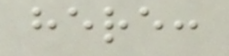here:
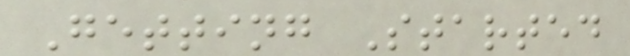Getting Started
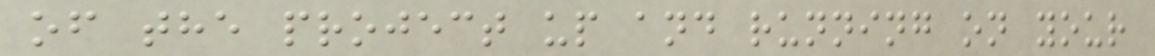of the project up and running on your
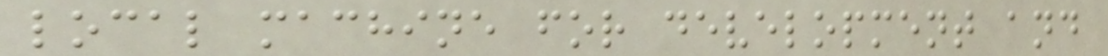local machine for development and
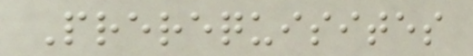Prerequisites
